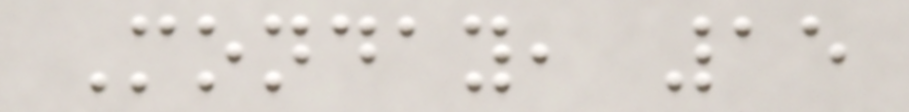Monday, 15
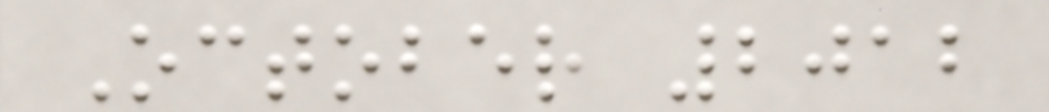October 2012
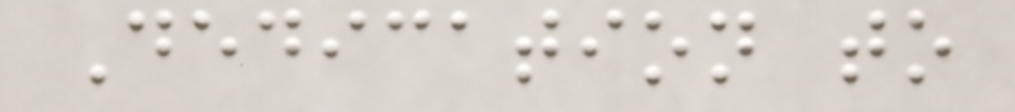Dedication to
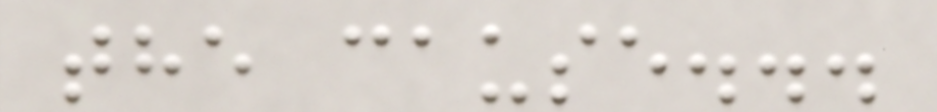the cause...
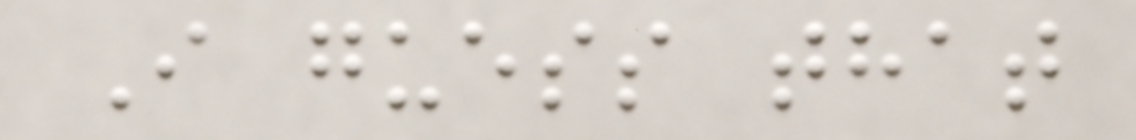I guess that
